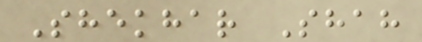Shekhar Shah
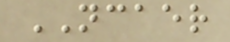NCAER
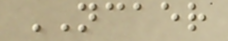NCAER
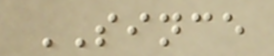SINCE
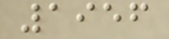1956
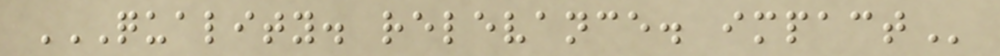QUALITY. RELEVANCE. IMPACT
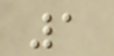1
